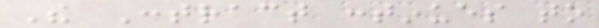The Contract continues to
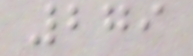279
